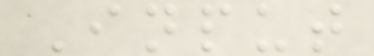Input
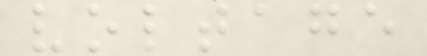voltage
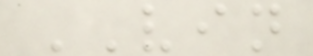VIN
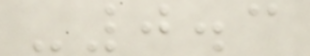-0.3
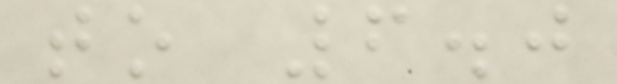to 6.0
